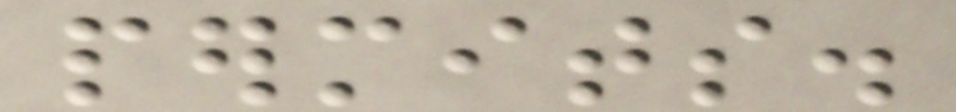permits.
